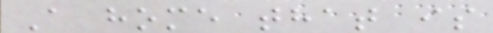A home that is
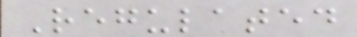Regulated
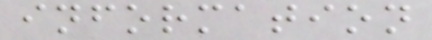information
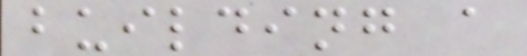building a
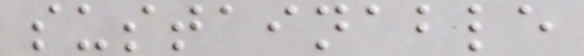sustainable
